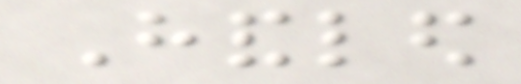Handled
